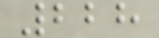228
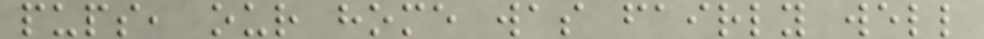pups, our home was fairly well
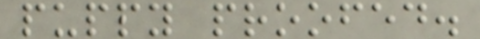puppy proofed.
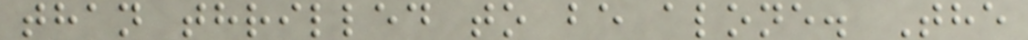than thrilled to be alone. The
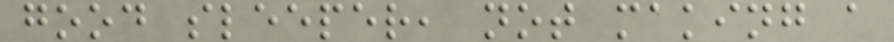good sleeper, not making a
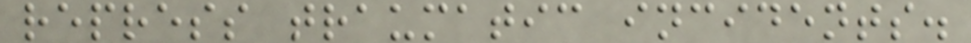repress traumatic incidents.
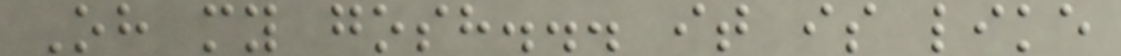Oh my gosh... it is like
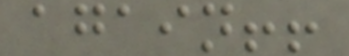again!!
